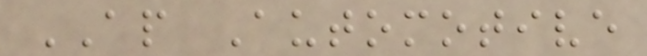AP Automotive
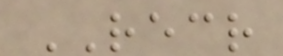RECR
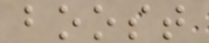boost
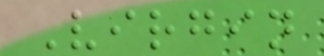Virgin
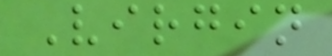Virgin
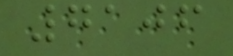7106
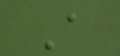A
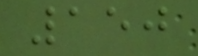150
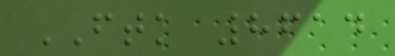FTK 8614
